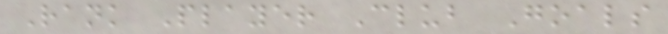Rank Player Club Goals
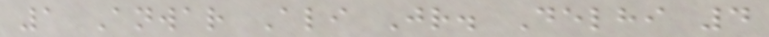1 Anwar Ali Jr. Delhi 4
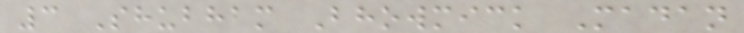3 Shubham Bhowmick Madan
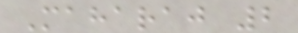Maharaj 2
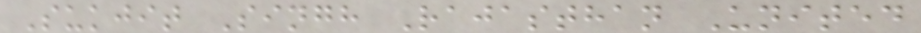Sukjit Singh Rajasthan United
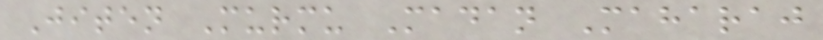Jiten Murmu Madan Maharaj
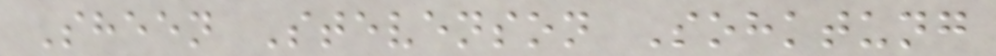Sheen Stevenson Sohktung
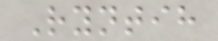Ryntih
